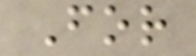For
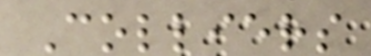Colliers
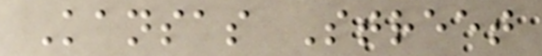Kansas Street
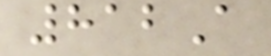812A
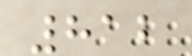812
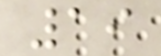19
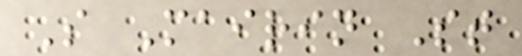S Mairin St
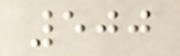500
